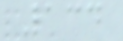134
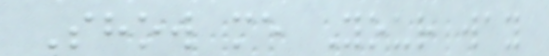Show me Your way
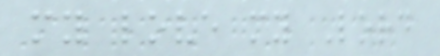my love my Lord
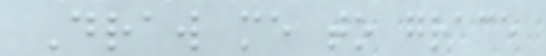Draw me to grace
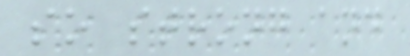so strong and
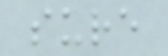sure
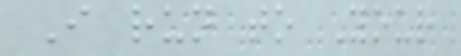I run to Your
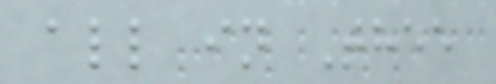all in Thee
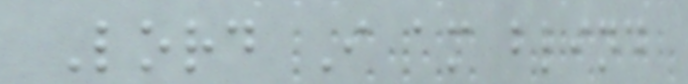Lord I am blind
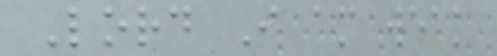Lord I am weak
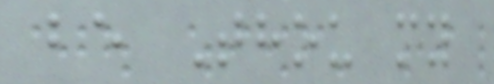be Thou my
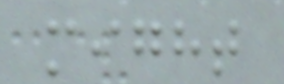might
